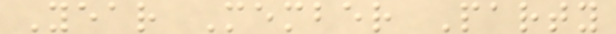Year Member Party
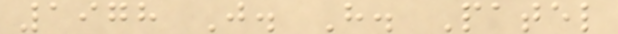1978 J. H. Patel
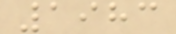1983
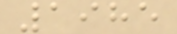1985
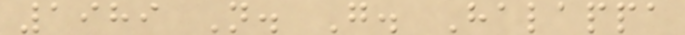1989 N. G. Halappa
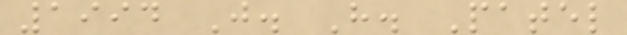1994 J. H. Patel
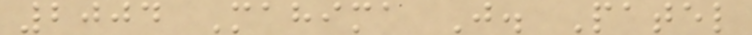2004 Mahima J. Patel
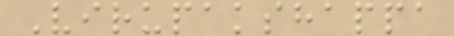Virupakshappa
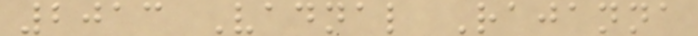2013 Vadnal Rajanna
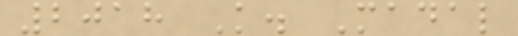2018 K. Madal
